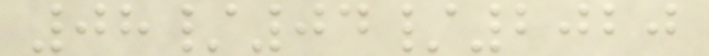08/04/2020
